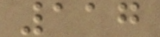117
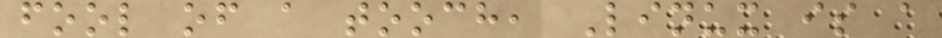fool of a tooch, Linux is a
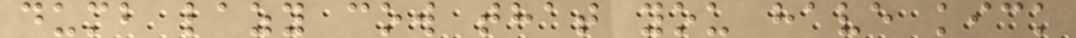dumb lazy cow that you have kick
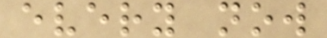every now
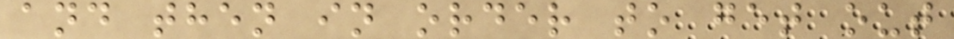and then in order to get out
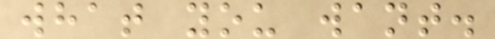what you want.
